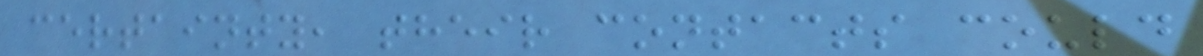certainty, their contacts could
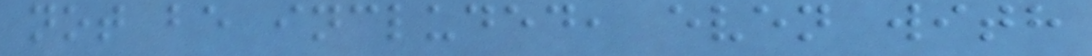not be included, even with
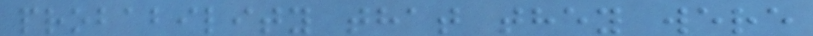probability that they were
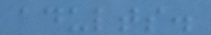adults.
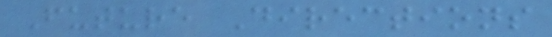Future Directions
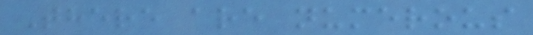There are numerous
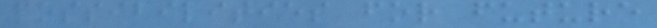possibilities for future
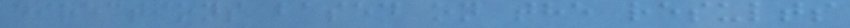directions based on the results
